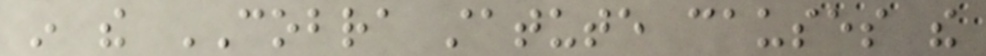in the COBRA statute causes the
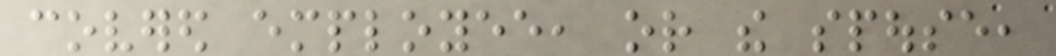covered employee, or the spouse,
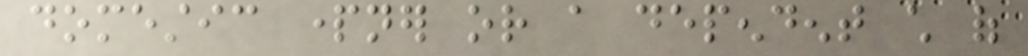domestic partner or a dependent child of
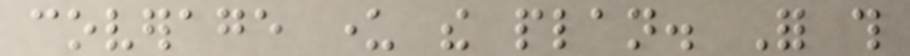coverage under the plan. For this
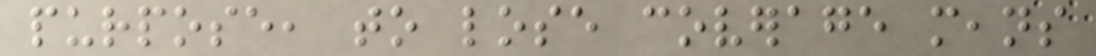purpose, to lose coverage means
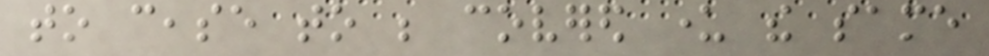to cease to be covered under the same
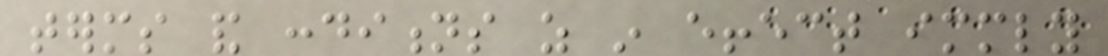terms and conditions as in effect immediately
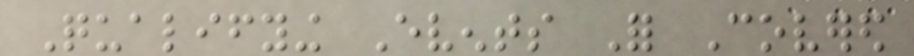Qualifying Events For Covered
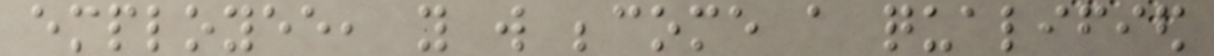employee, you will become a qualified
